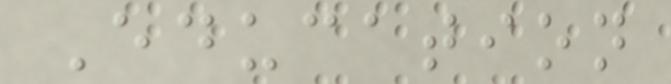Education
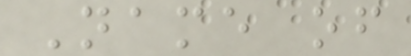Name of
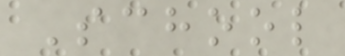School
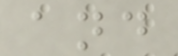and
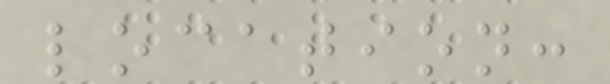location:
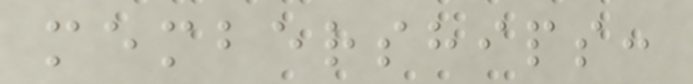memberships:
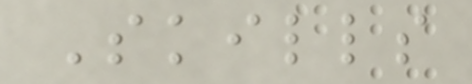Skills
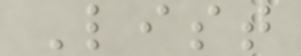List
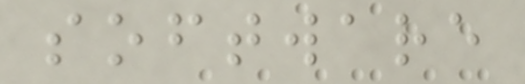software
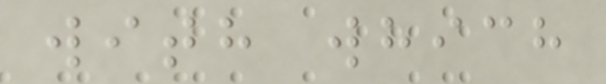with which
